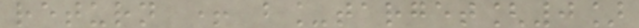return + b_target[0]
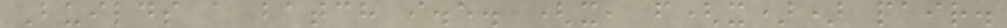Builds a batch i.e. (x, f(x)) pair.
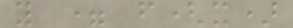y = f(x)
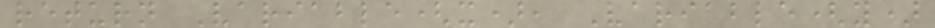return Variable(x), Variable(y)
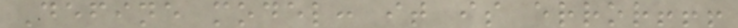Define model: it is error!!!
